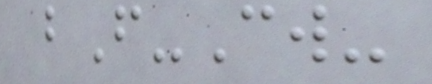bF-Cw-
